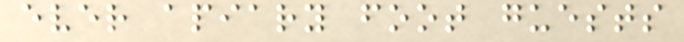ever apiary foot guests
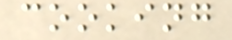cooking
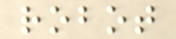robot
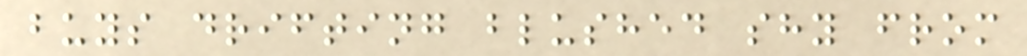buys drifting blushed shy from
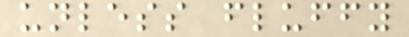unless fluffy
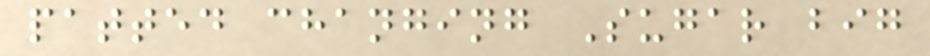patted changing Sugar big
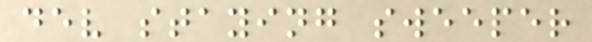dev staying sweeper
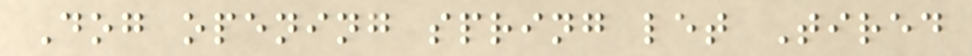Dog opening spring let Tired
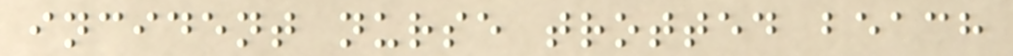incident nurse trotted beach
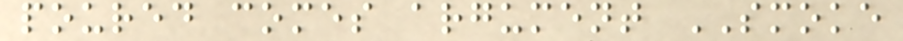poured comes argument SMOKE
